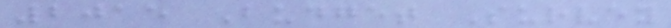2015 Budget Survey
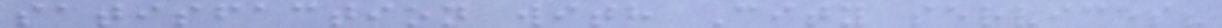satisfaction with City services?
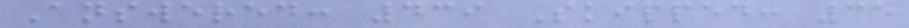Answered: 439 Skipped: 35
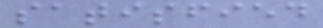satisfied
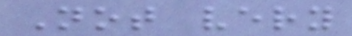Not very
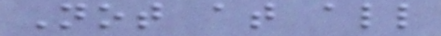Not at all
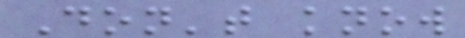Don't know
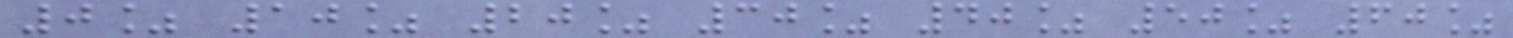0% 10% 20% 30% 40% 50% 60%
